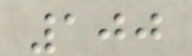100
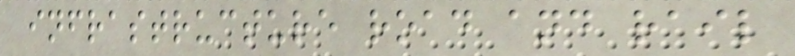infrastructure road and rail
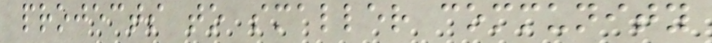projects to smaller community
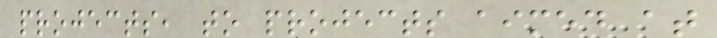projects, to projects aimed at
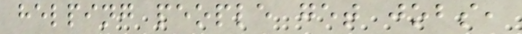helping people get jobs,
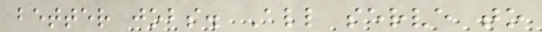better jobs. All serve to
